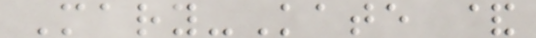Mary-Kate &
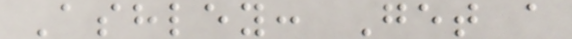Ashley: Get a
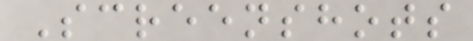Screenshots
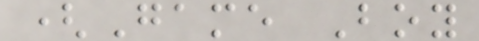(Game Boy
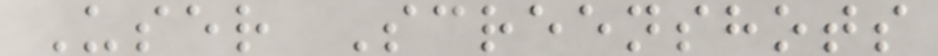User Screenshots
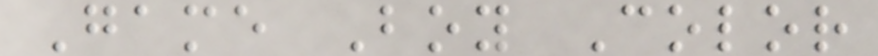Game Boy Color
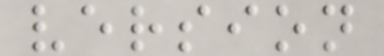version
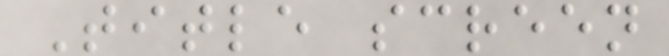Title screen
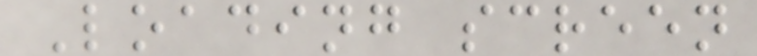Loading screen
